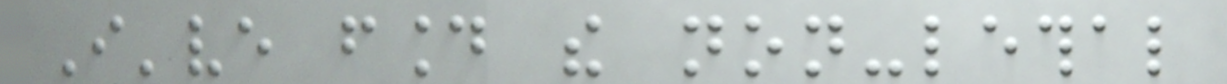I've found the non-lethal
